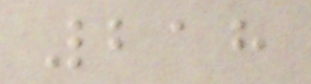218
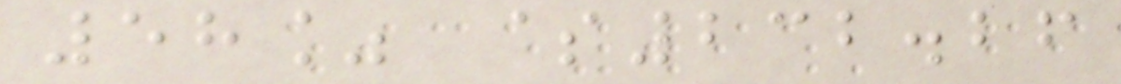58% $232.26
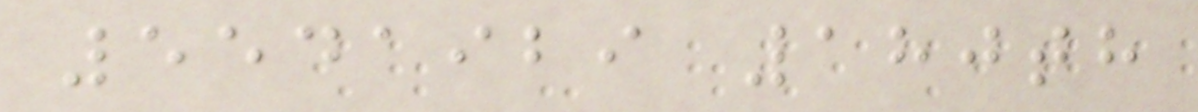5541929 180th
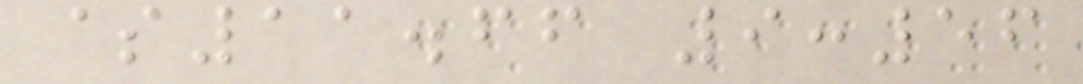$11.66 9:56
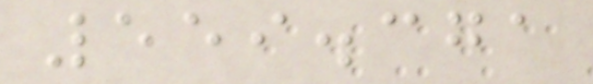559.371
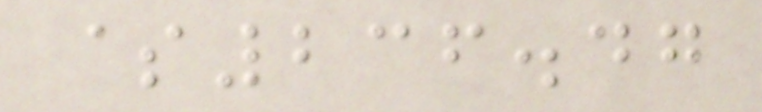$236.47
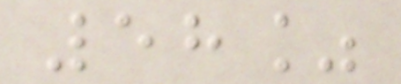58%
